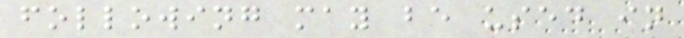following may be used in
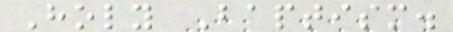Holy Baptism.
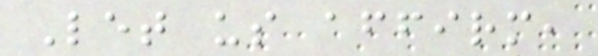Let us affirm,
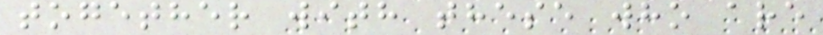together with these who are
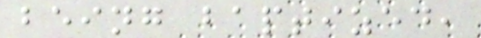being baptized,
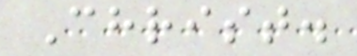Christ.
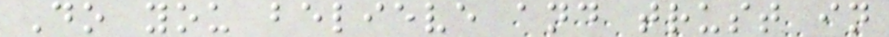Do you believe and trust in
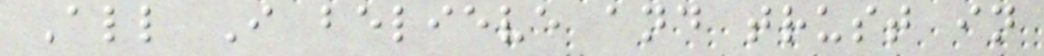All I believe and trust in
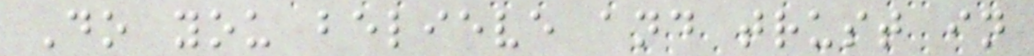Do you believe and trust in
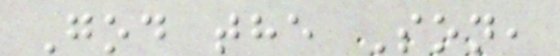God the Son,
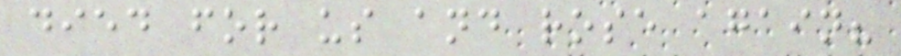died for us and rose again?
